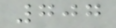707
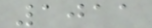1011
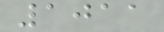1011
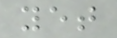yet
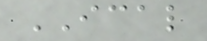ICAL
